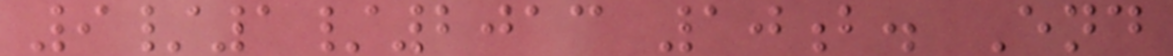9/1/2013 10b. End
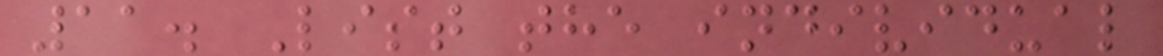11. List the individual
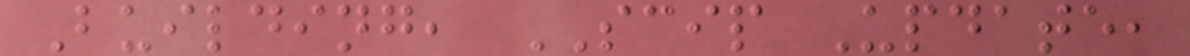Building, SCIP Update,
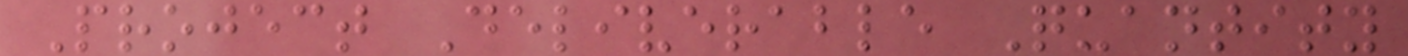Project Deliverable Quantity
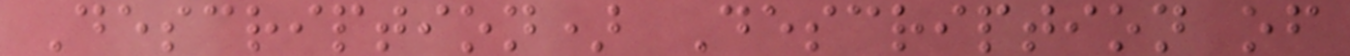Description) Description of
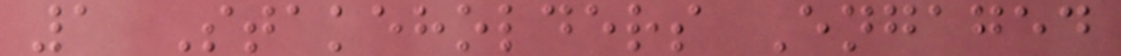1 Stakeholders Engaged
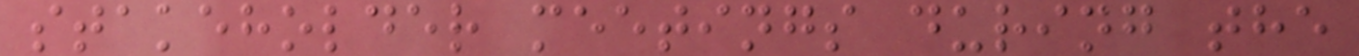stakeholder meetings during the
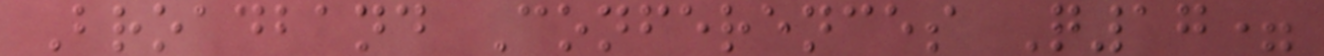Broadband Conferences Q17=
